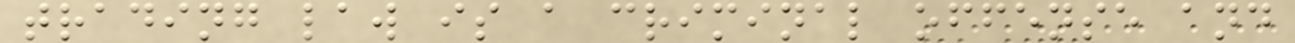trading law is a criminal offense and
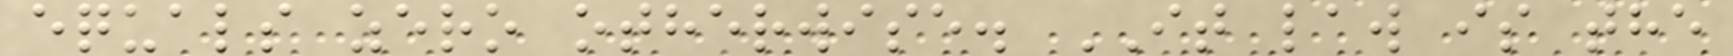equals zero otherwise. IT law is the
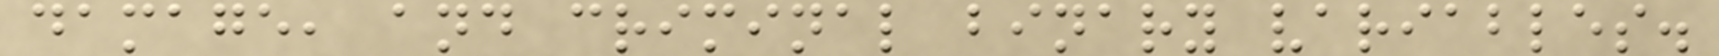damage, and criminal binary variables.
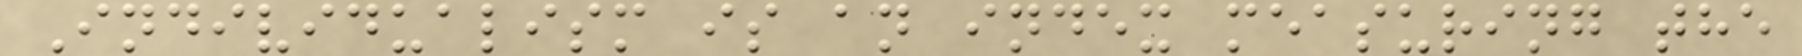Individualism is an index measuring the
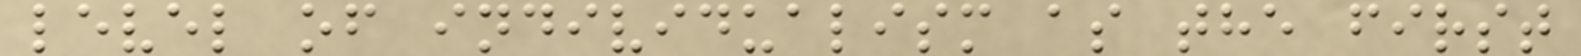level of individualism as the first
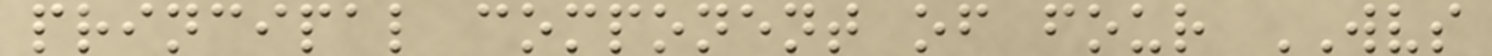principal component of four WVS
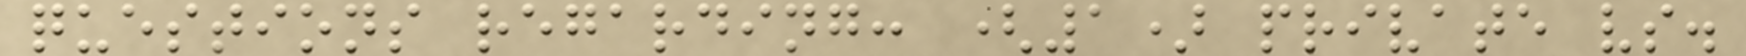questions regarding: (1) private vs.
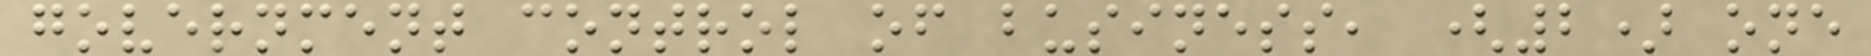government control of business, (2) one
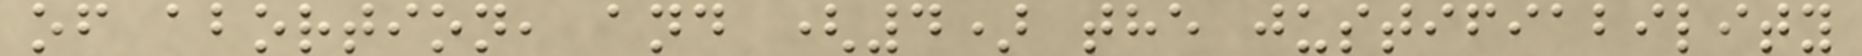of abortion, and (4) the justifiability
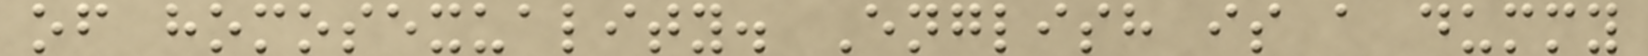of homosexuality. English is a dummy
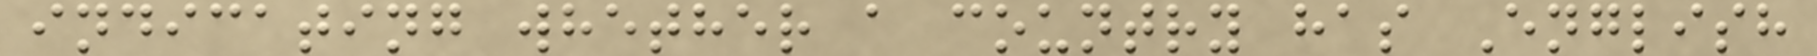indicating whether a country has English
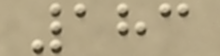183
